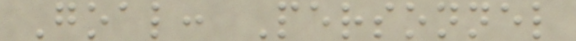Goal: Personnel
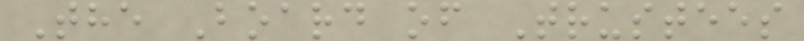The Board of Trustees
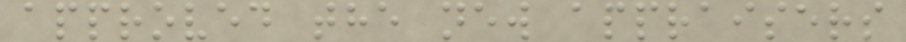approved the new appraisers
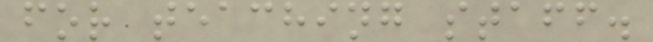for teaching staff.
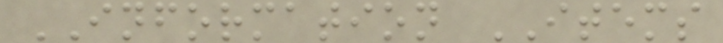INFORMATION ITEMS
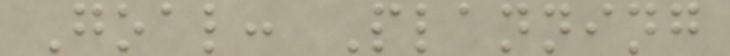Goal: Planning
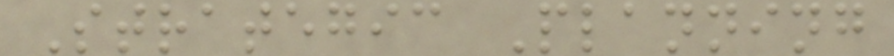Strategic Planning
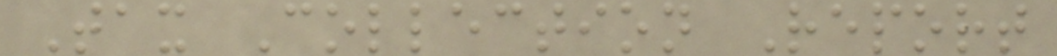Tax Collection Report
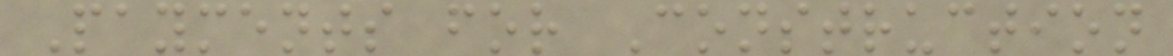Payments for Construction
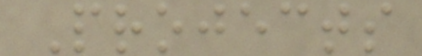Projects
